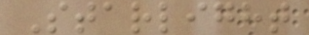Starlight
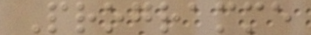Programme
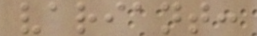variant:
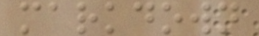markdown
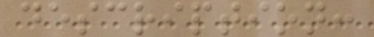description:
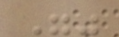""
